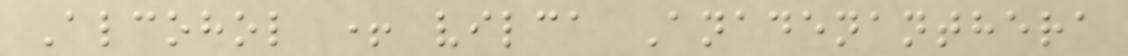Alcohol + vilca Anadenanthera
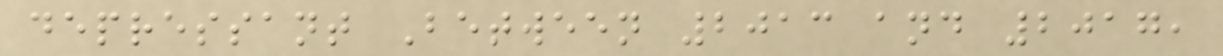depressant Between 2013 and 2017,
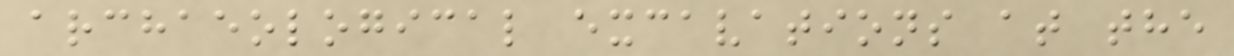archaeological excavations at the
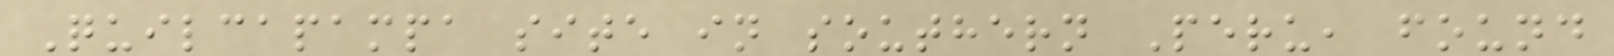Quilcapampa site in southern Peru, found
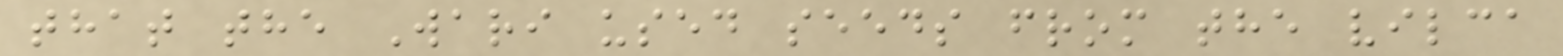that the Wari used seeds from the vilca
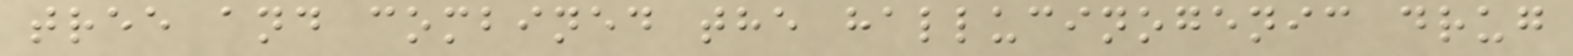tree and combined the hallucinogenic drug
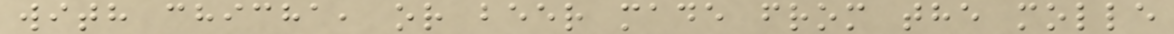with chicha, or beer made from the molle
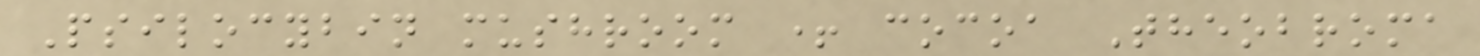Psilocybin mushroom + cocoa Theobroma
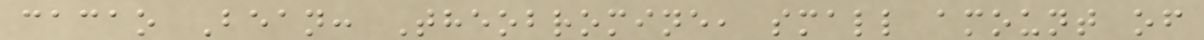cacao Bean: Theobromine, small amount of
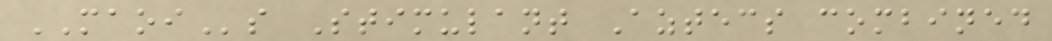MAOIs Stimulant Aztecs combined
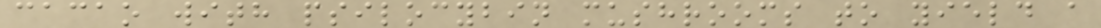cacao with psilocybin mushrooms to yield a
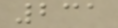231
